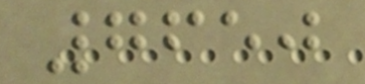7650
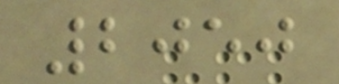2050
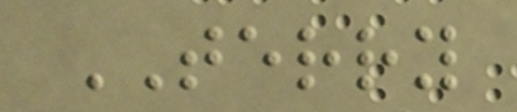TERRY
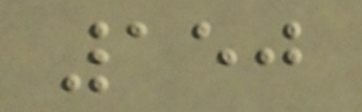150
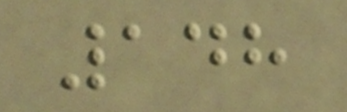148
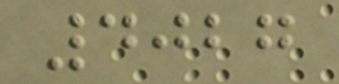4027
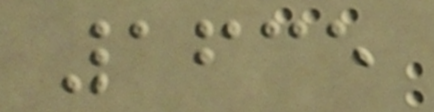1635
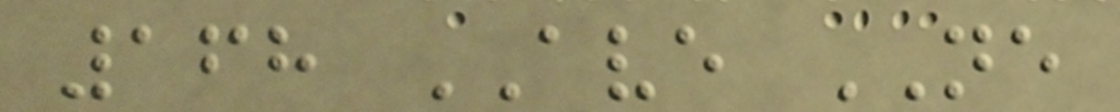168 AVE NE
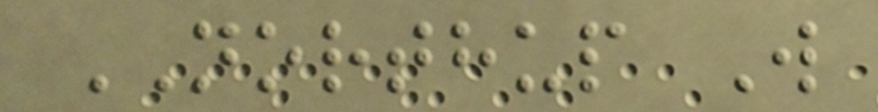NORTHUP W
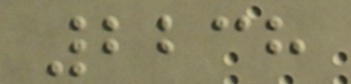2238
